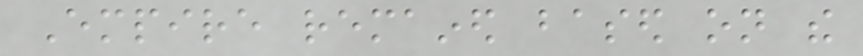Empire remained based on the
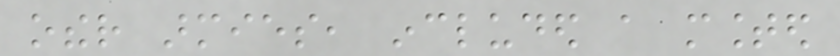other armies, included a mounted
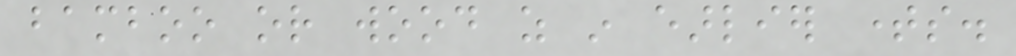bamboo or wood as in earlier times.
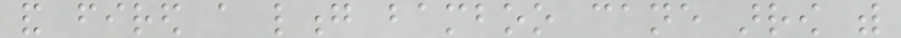and fired a long bamboo cane arrow with
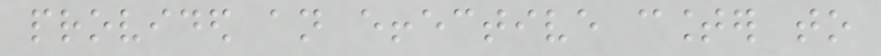provided an effective counter to
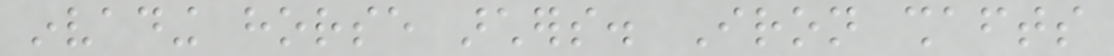invading horse archers. Iron shafts
